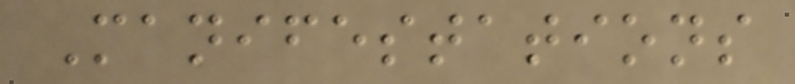Manifestations
